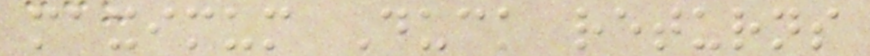maximum Duck returns
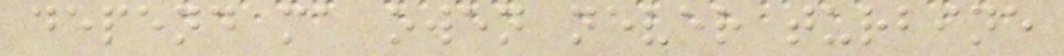depend ma owen never turbine
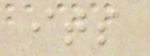its
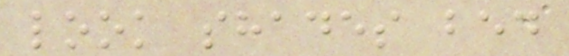look shades bed
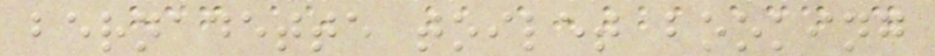bernadette toilet booking
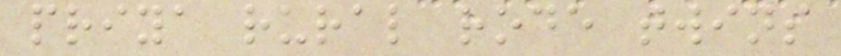priya rural rode twins
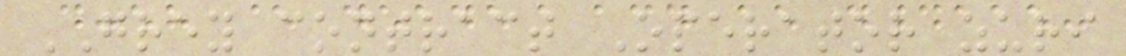GREY contract Operator zuri
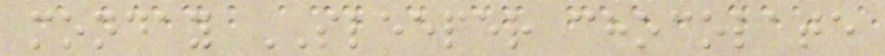monday SLEEPER chocolate
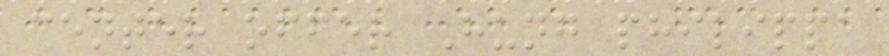center offer Hung philippa
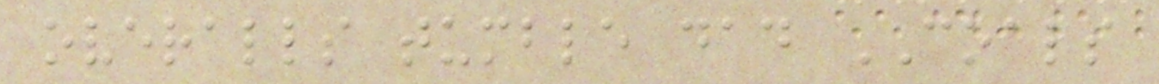overalls tumble dad COALS
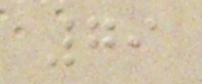79
